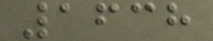1638
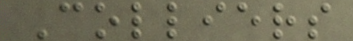Colliers
